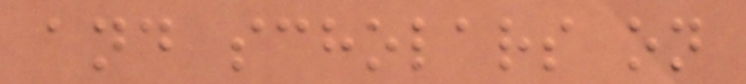and scholars on
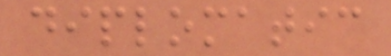diplomatic
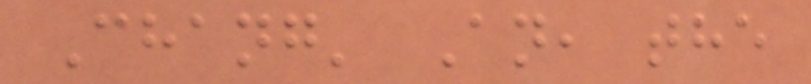Chang' An, the
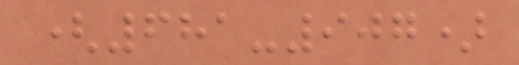(681-907)
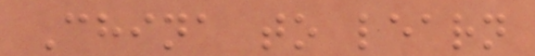China to learn
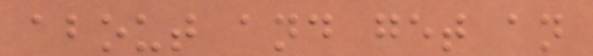about and get an
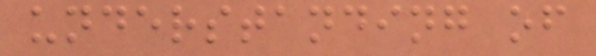understanding of
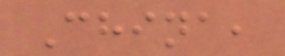China,
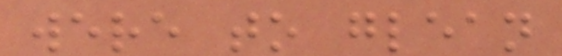were to glean
